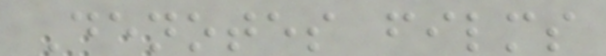Denotes films
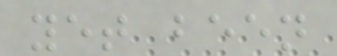yet been
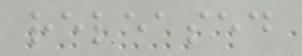released
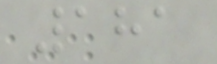181
